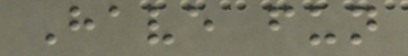Have fun
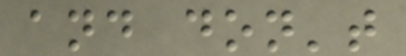and don't
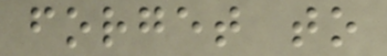forget to
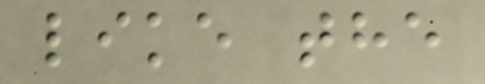like the
